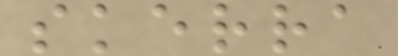skerra
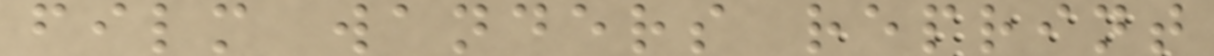film wanders reprint
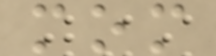mom
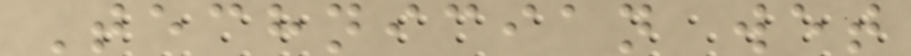Technician wet
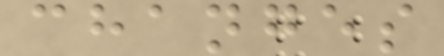changes
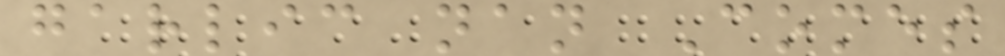garlic nan Comes
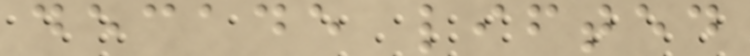decade lifted
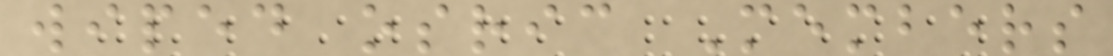wiped osric Members
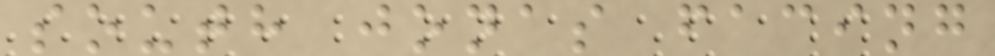south jonas facing
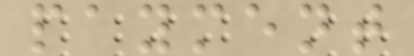payment
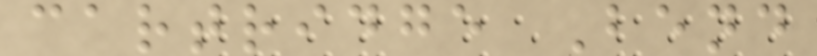cartridge Bend
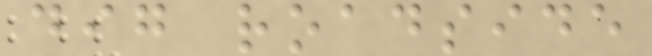dig roadside
